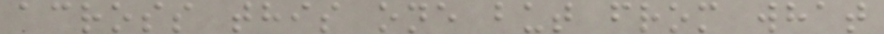across this one but from what
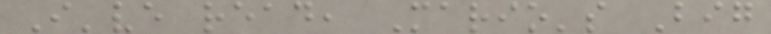I've read, Mario's Big
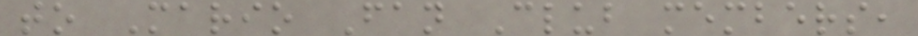to Mario Fan Club members,
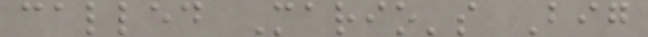called Mario's Big
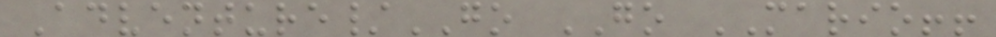Adventure/GO GO MARIO!!
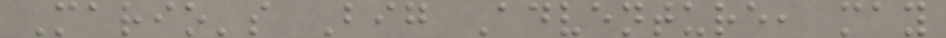Mario's Big Adventure, may
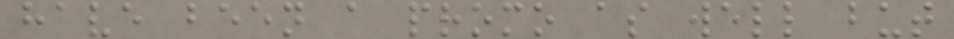have been a promo as well but
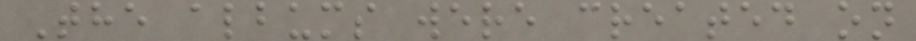The albums were created on
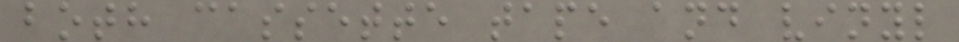both cassette tape and vinyl
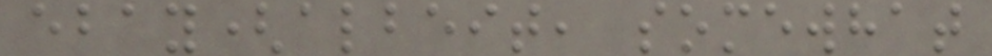ebay(albeit, somewhat
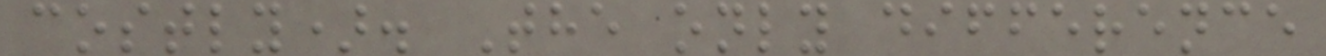costly). The only difference
